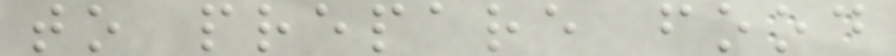to prepare food
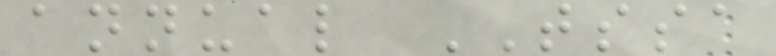annual TSSA
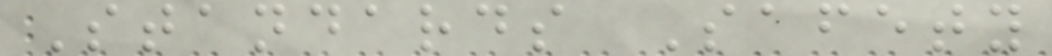Standards Safety
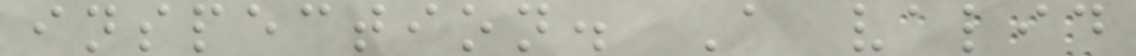inspection. A valid
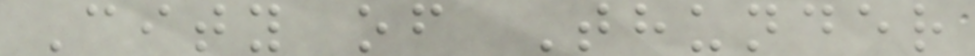City of Thunder
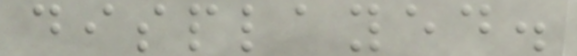displayed.
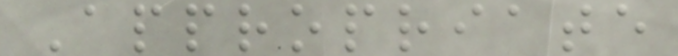Appropriate
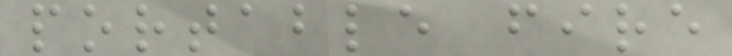portable fire
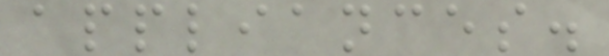appliances.
